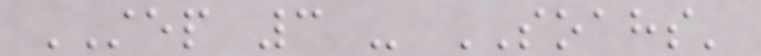STEP 3 - SOAHS'
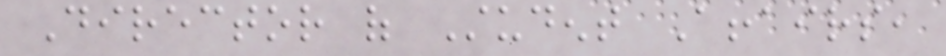Director of Student Affairs,
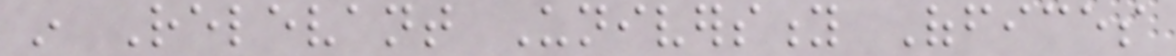in Relevant University Offices
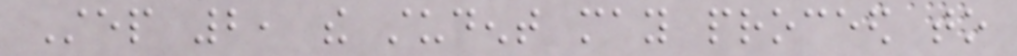Step 2, the student may proceed to
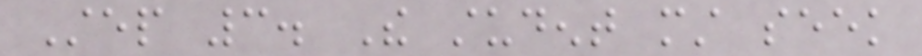Step 3. The student must seek
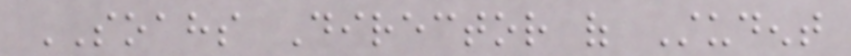SOAHS Director of Student
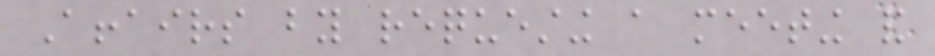Affairs by requesting a meeting and
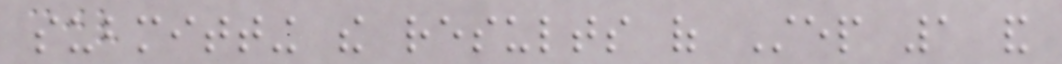submitting the results of Step 1 and
